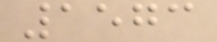1573
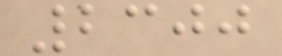2300
